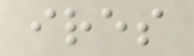ires
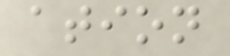ation
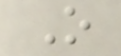O
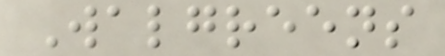Walgreens
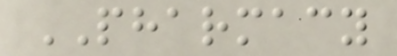PHARMACY
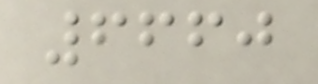6660
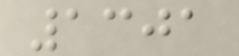1301
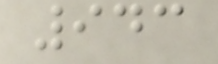943
